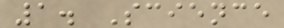1. Science
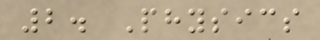2. Physics
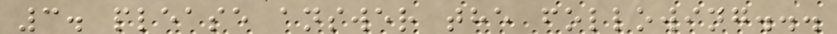3. please answer the following...
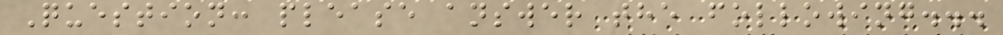Question: please answer the following...
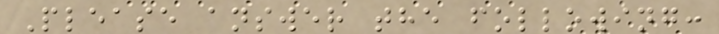Please answer the following:
